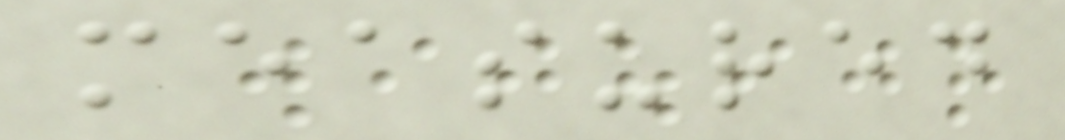measured
